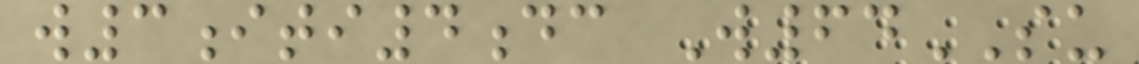w3iti4dc W64SU
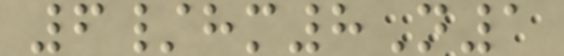6/hm8N1
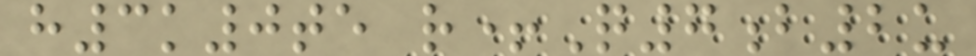h3k0te r+Q7b2u
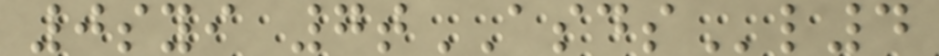0syi 7tASDSl4
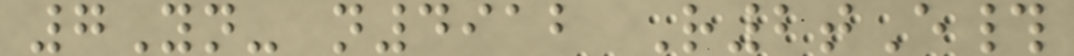7Yn- n4912 R2tE#
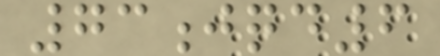73jqd6
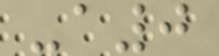-a0
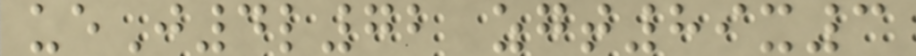ueJ4l72 zgt89x3
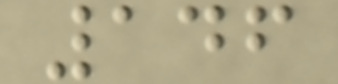146
